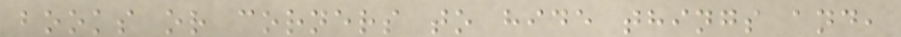books or corners to hide things and,
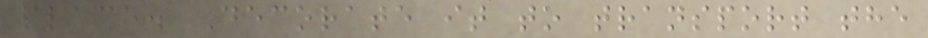place. Decorate it to transport the
